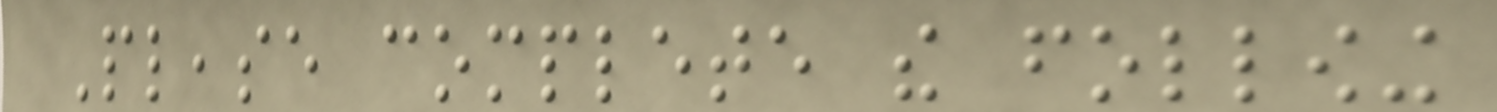Please complete the following
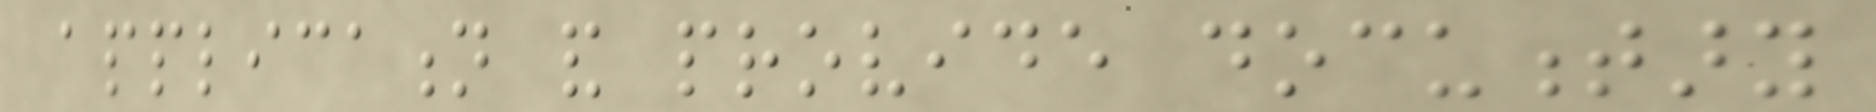application and provide documentary
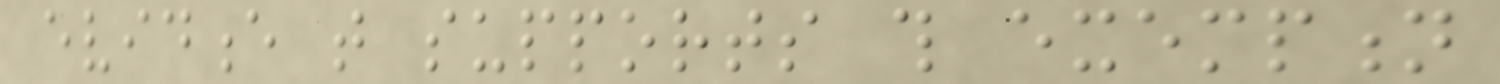evidence that supports this exemption
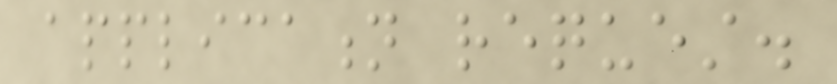application request.
